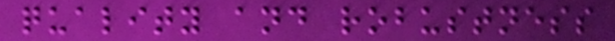quality and robustness
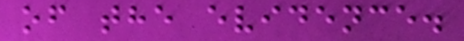of the evidence.
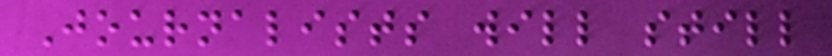Journalists will still
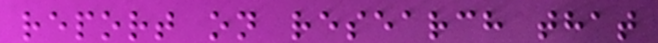report on research that
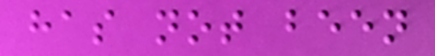has not been
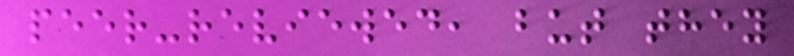peer-reviewed, but they
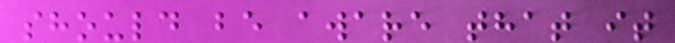should be aware that it
